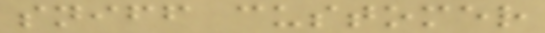sniff customer
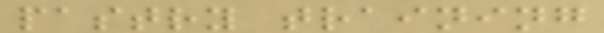pastry training
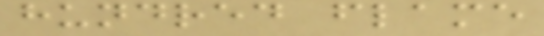hundred flame
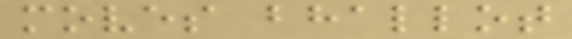moves bhallot
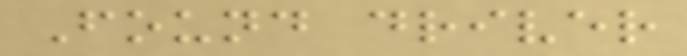Found driver
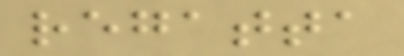regatta
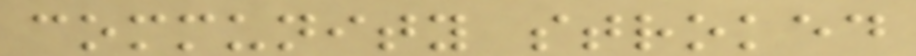community stroked
